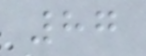87
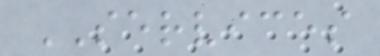SERVICES
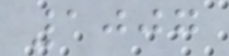1007
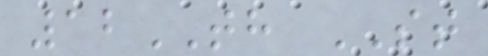12TH ST
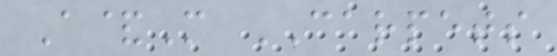A&M CARPETS
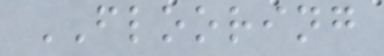FLOORING
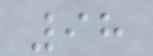98
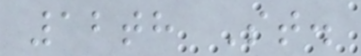12th St.
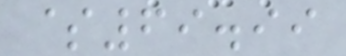$69.99
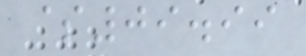$09.99
